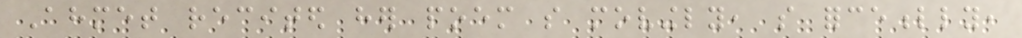Ahmet recited her poem so movingly, so forcefully,
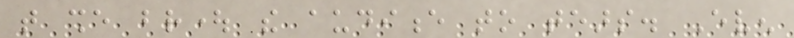that she brought the audience to tears. Even
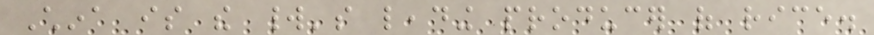China is the world's leading producer of rice.
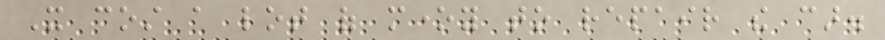It cost a lot of money to repair the car.
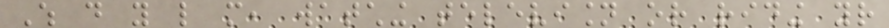Which do you like more, watching television or riding your
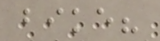bike?
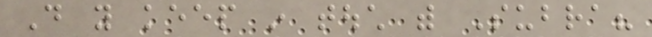Do you keep in touch with Subra?
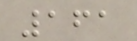161
